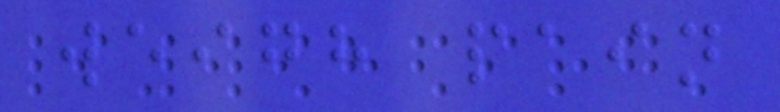weigh pain
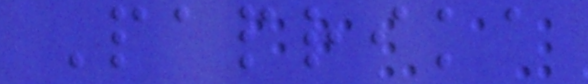Paprika
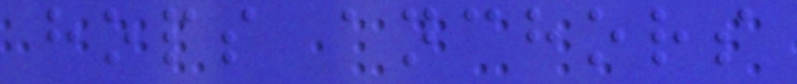hops anchors
